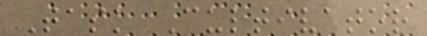Task Cultivator
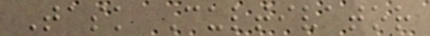Task Cultivator
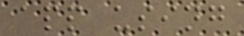app using
